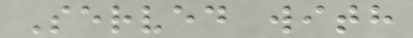Served with
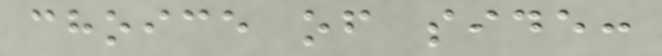choice of side:
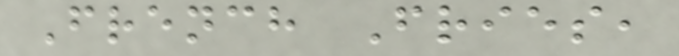French Fries,
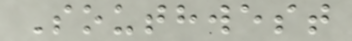Southwest
